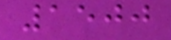1500
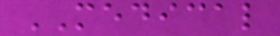MEDICAL
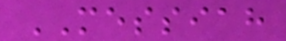MESSIAH
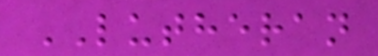LUTHERAN
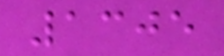1305
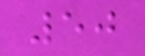50
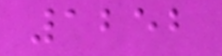1252
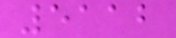5112
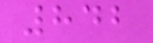842
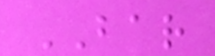BAR
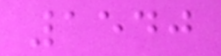1540
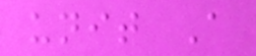unit A
